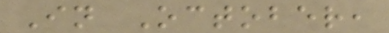In October,
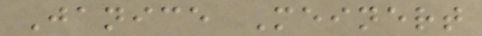Janice Meinert
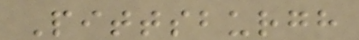Pittsburgh
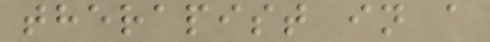therapist in a
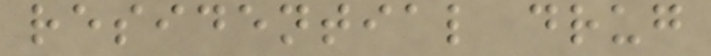residential drug
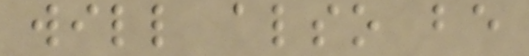will also be
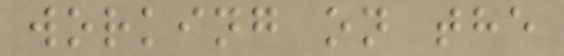working on the
